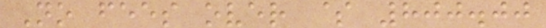No fees over $ 800.00
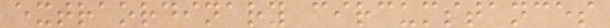extraordinary circumstances
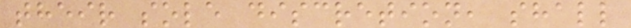their sole discretion, shall
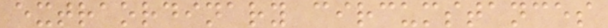extraordinary circumstances
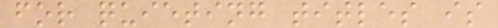for quieting titles is
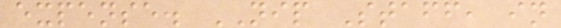expense. NIP Staff, in
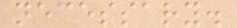necessary.
